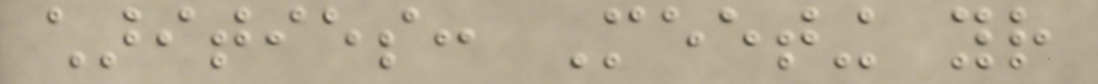charities: Meeting your
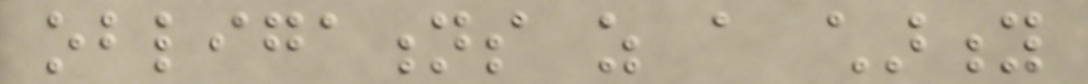obligations as a charity
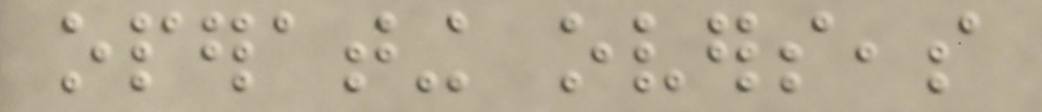operating overseas
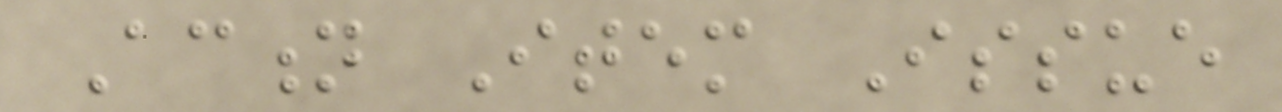Action Item Issue
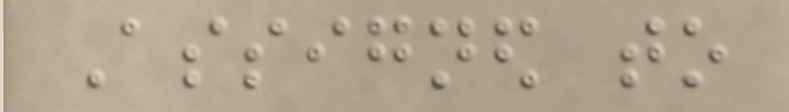Assigned to
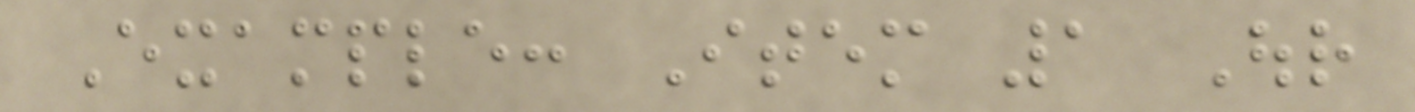Example: Item 1 Our
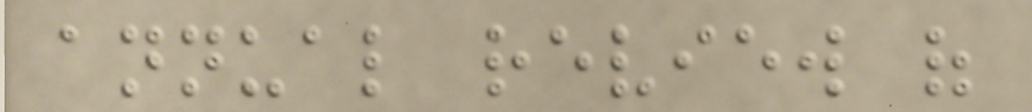annual review of
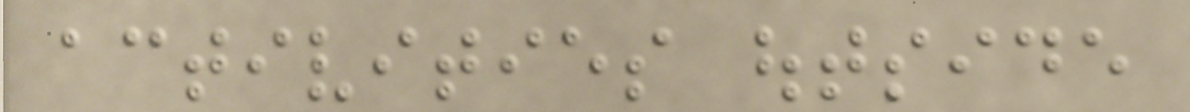activities outside
